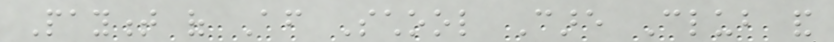Payment of After School Care Club and
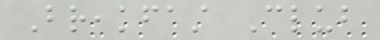Breakfast Club
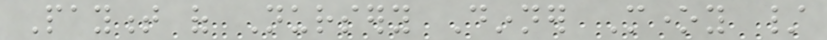Payment of Nursery Dinner Money /
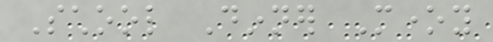School Dinner Money
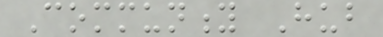Community Hub
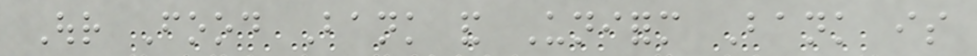Our Food Bank and Uniform Bank is
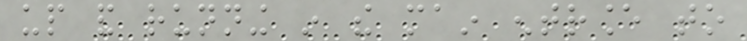up and running in the main entrance to
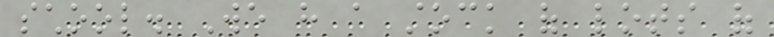school. We have a stock of lots of
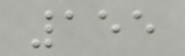155
